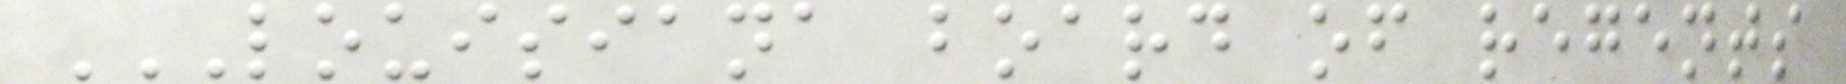LOUISIANA BOARD OF REGENTS
